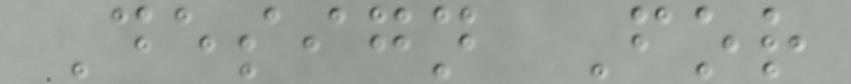Design For
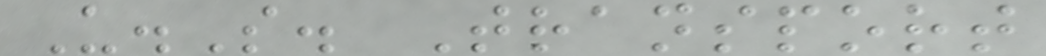U.S. Transport
